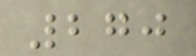270
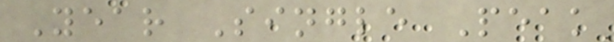Year Single Peak
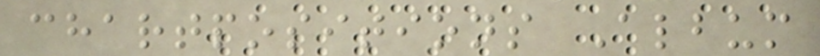chartpositions Album
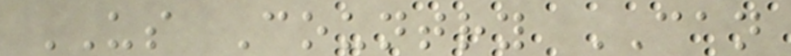US Country CAN
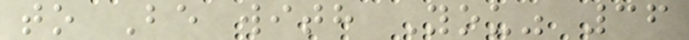to Be with You" 36
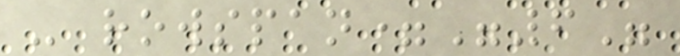- rowspan="6"
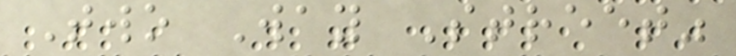Two Way Street"
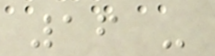16 -
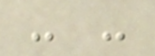- -
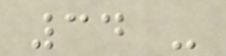34 -
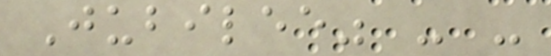Jubilee" - -
